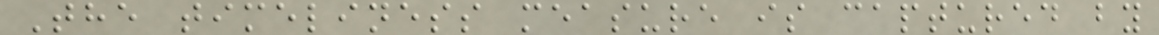The timeliness measure is captured by
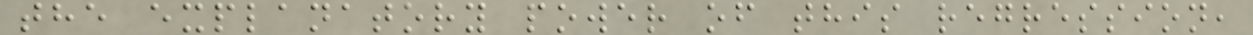the explanatory power of this regression,
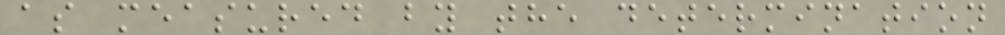as measured by the determination
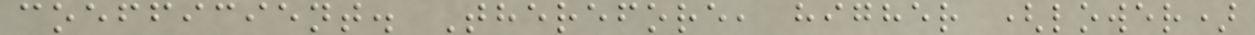coefficient. Therefore, higher (lower)
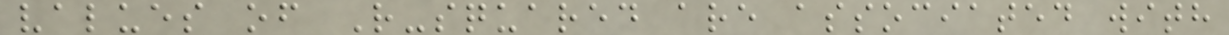values of R-squared are associated with
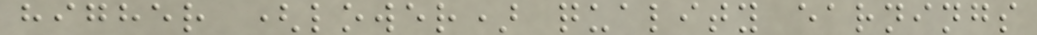higher (lower) quality earnings
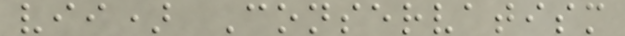vii) Conservatism
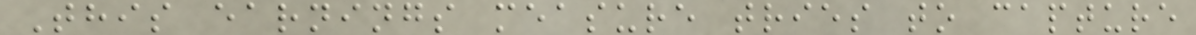This earnings measure tries to capture
